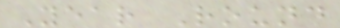Year Round
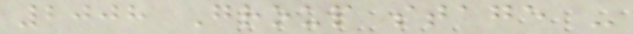2008 Group stage -
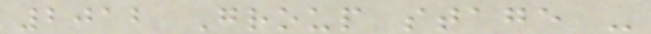2012 Group stage -
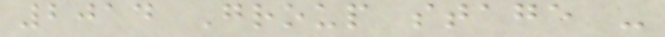2014 Group stage -
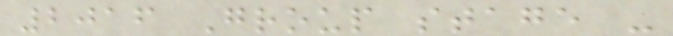2016 Group stage -
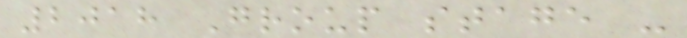2018 Group stage -
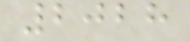2028
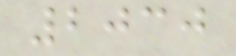2030
